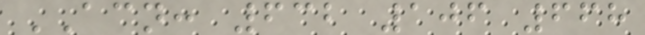ACN: 632 106 668
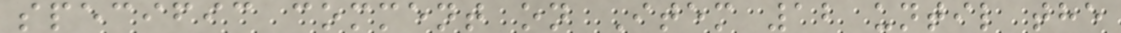specific comment on Item 12 until the
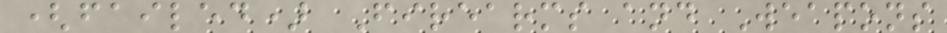(failed) Firearms and Weapons
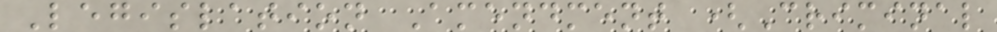Legislation Amendment (Criminal
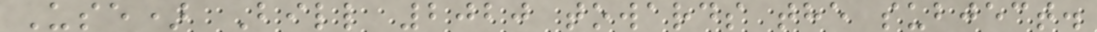Use) Bill 2020 towards the subject.
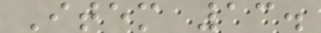Item 13.
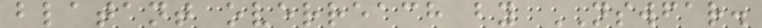blatant overreach by NSWFAR.
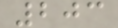203
